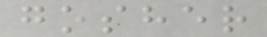gosher
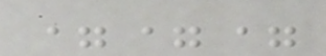===
